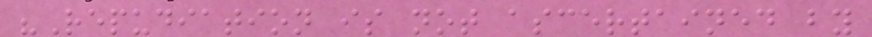"Repudiation is not ascertained by
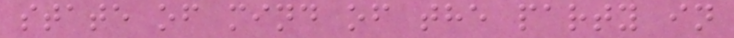state of mind of the party in
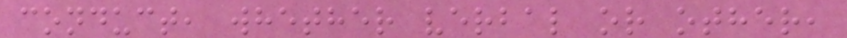conduct, whether verbal or other,
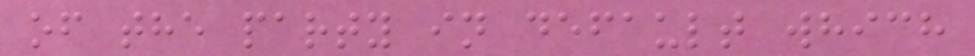of the party in default which
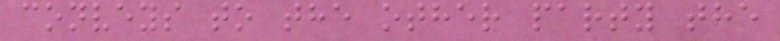conveys to the other party the
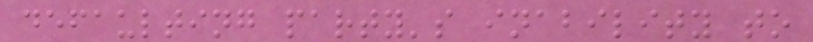defaulting party's inability to
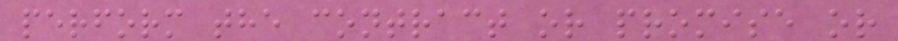perform the contract or promise or
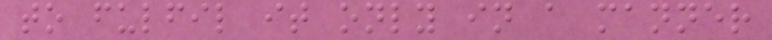to fulfil it only in a manner
